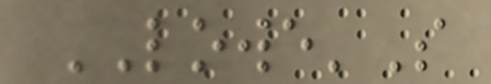LOWE'S
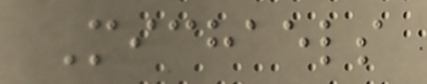Michaels
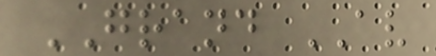GRAND AV
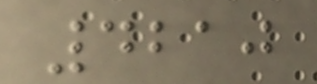4210
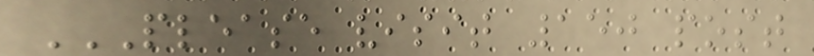PLEASE VISIT 150 POST
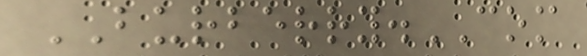BURBERRY.COM
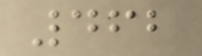462
